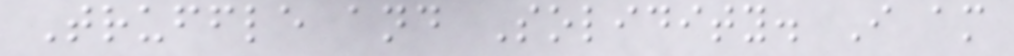Truffle and Solidity. I am
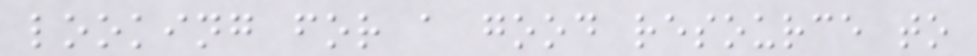looking for a good resource to
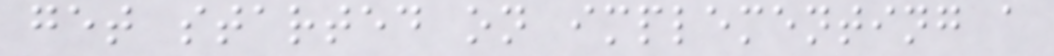get started on implementing a
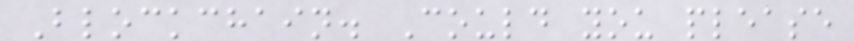Blockchain. Could you please
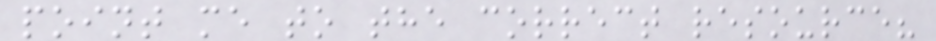point me to the correct resource?
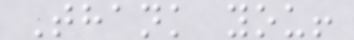Thank you!
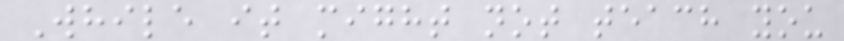While it might not teach you
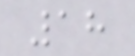18
